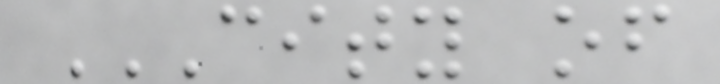CITY OF
